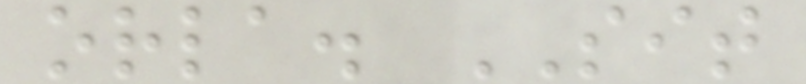orla. SIT
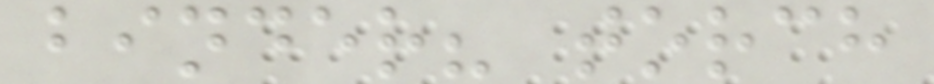binder? torch
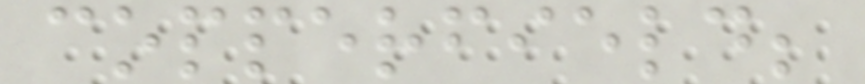copperfield;
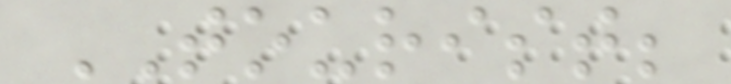TOURIST;
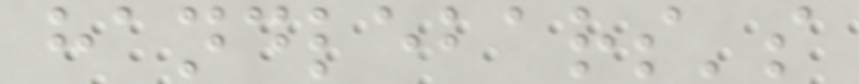handlebars's
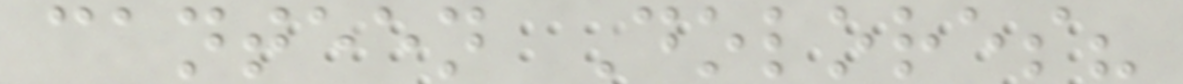canteen Dolores?
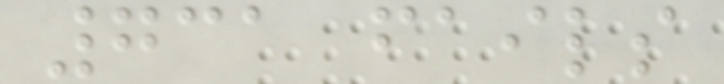731 fails
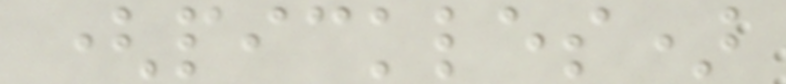(pickles)
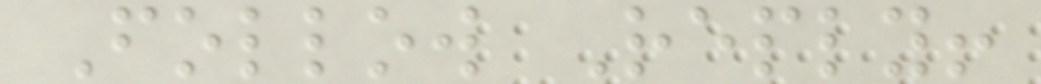Follow Reply!
